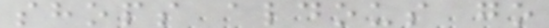shops aldous go
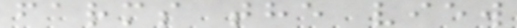farms the view
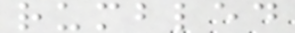rumbled
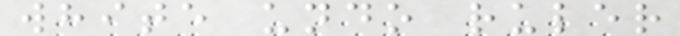white undo ruler
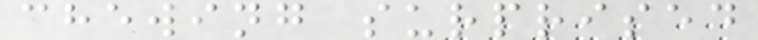chewing surprised
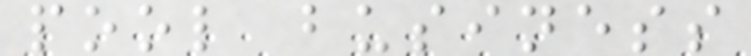pool business
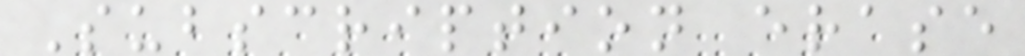Subscription erase
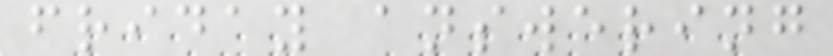friday answering
